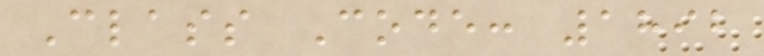Class Code: 1892
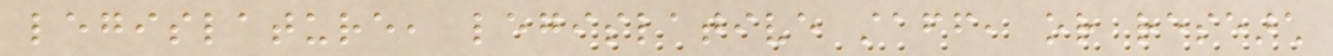legislature, legislative staff, or research
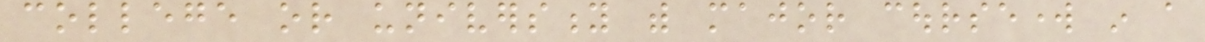college or university with major coursework in a
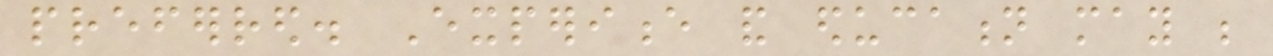preferred. Experience and education may be
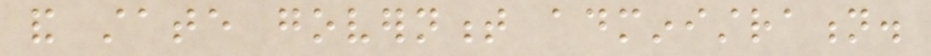and state government administration.
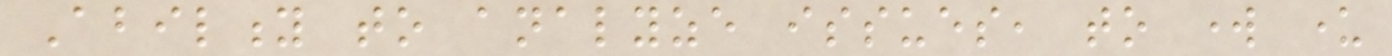Ability to analyze issues, to work under
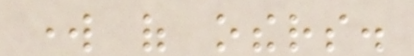work of others.
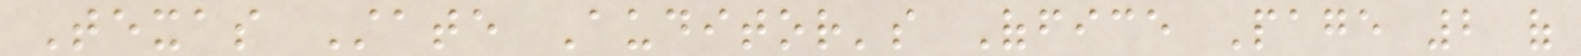Texas State Auditor's Office Page 2 of
